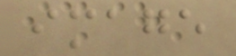image
